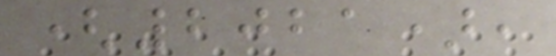(2021),
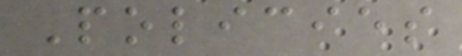Policies
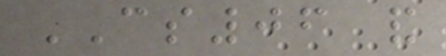CS06 and
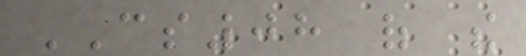CS08 of the
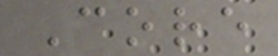Core
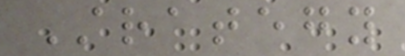Strategy
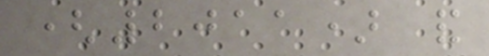(2011) and
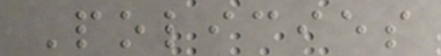Policies
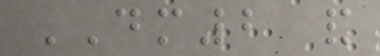DM2 and
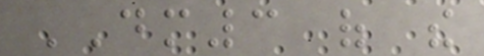DM3 of the
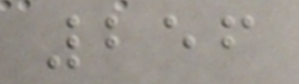256
